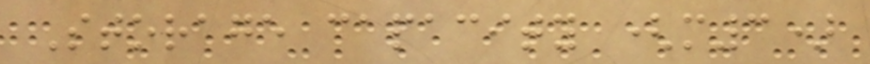Storage capacity (m3)
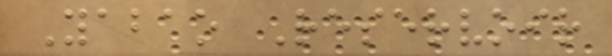Yabao Reservoir
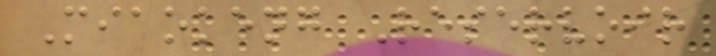Miaokeng Reservoir
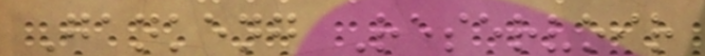Gankeng Reservoir
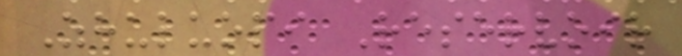Zhuluopi Reservoir
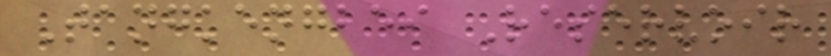Tangkengbei Reservoir
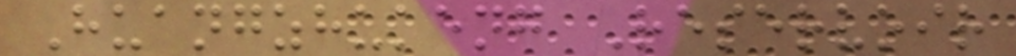Huangzhukeng Reservoir
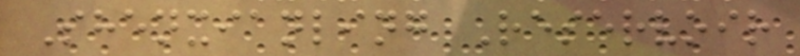Shenxianling Reservoir
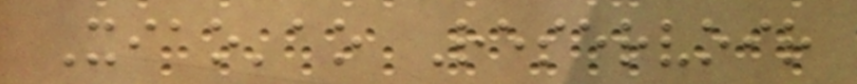Xiao'ao Reservoir
